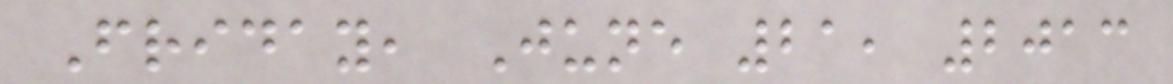Friday, June 21, 2013
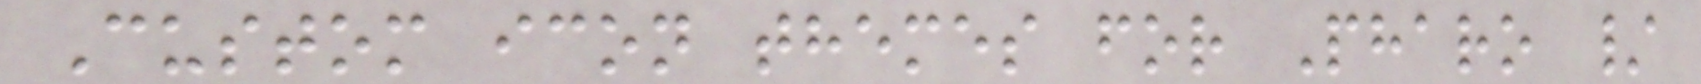Custom icon themes for Pharo /
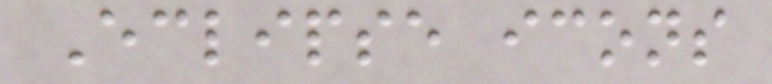Eclipse icons
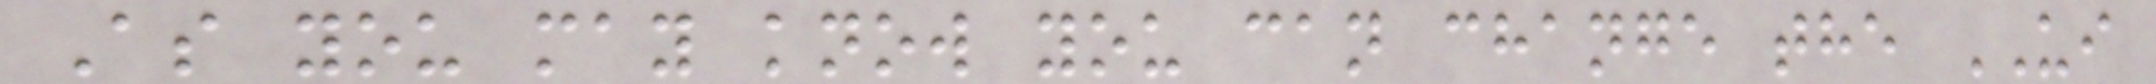As you may know you can change the UI
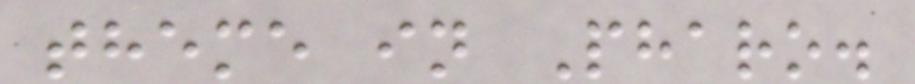theme in Pharo.
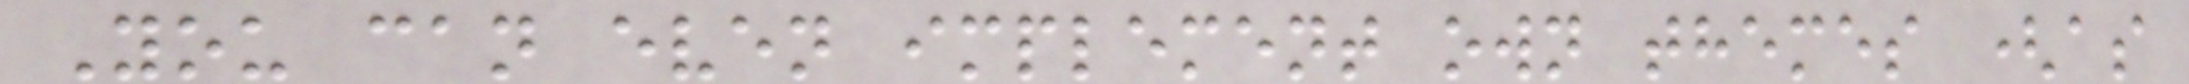You can even implement own themes (as
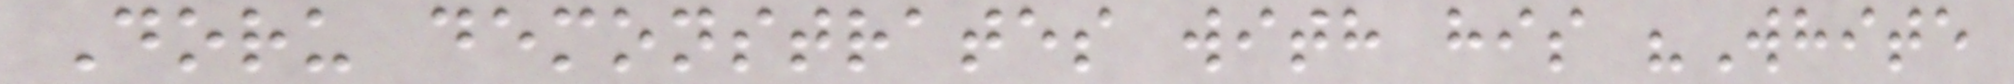Doru demonstrates with his "White
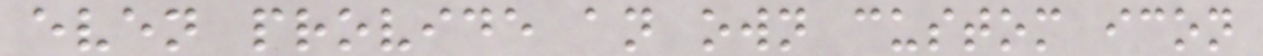even provide an own custom icon
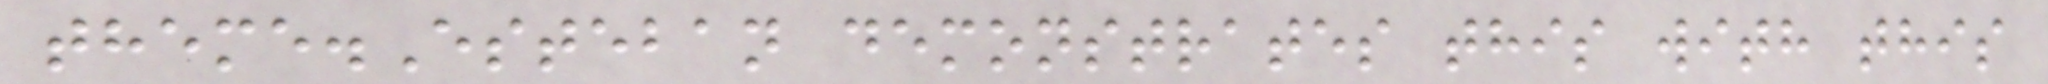theme.Esteban demonstrates this with this
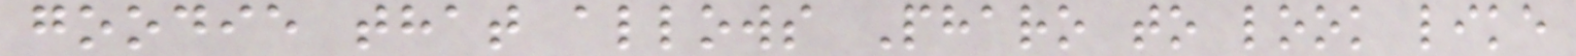goodie that allows Pharo to look like
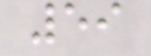59
